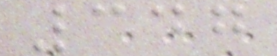347
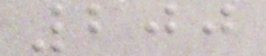200
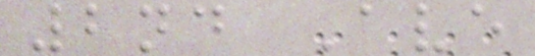2nd Ave
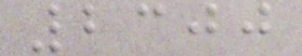2300
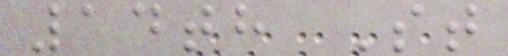14th St
